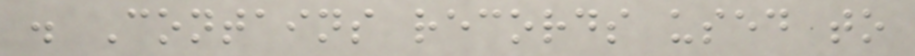. Contains records used to
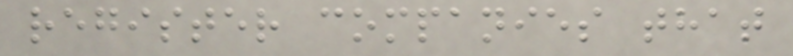register companies that
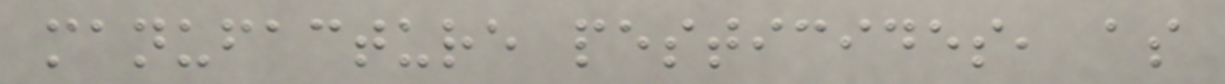manufacture pesticides, as
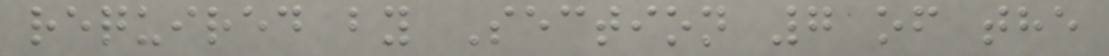required by Section 7 of the
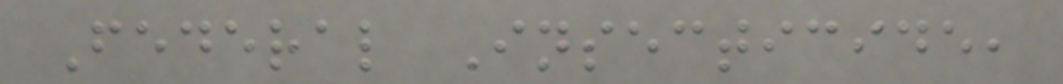Federal Insecticide,
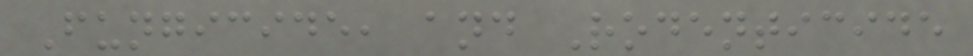Fungicide, and Rodenticide
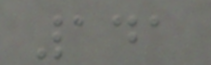141
